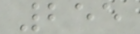255
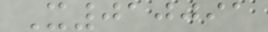X010091
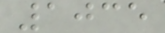1035
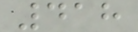418
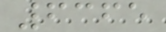6365
